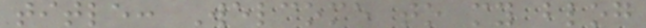title: Welcome to my blog
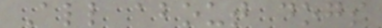All about dogs
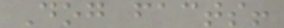Dog facts!
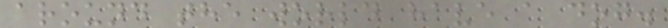around the world have a dog.
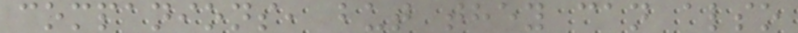companions, but they can also
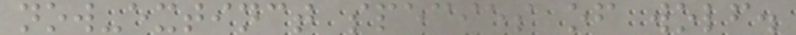now-extinct species of wolf.
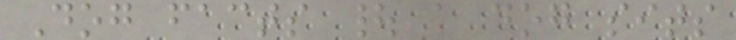Dog facts | a dog sits
